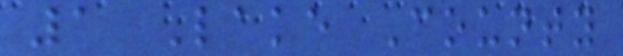1 Lake County
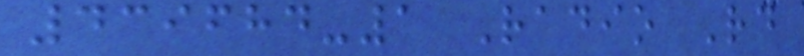439684-1 Radio Rd
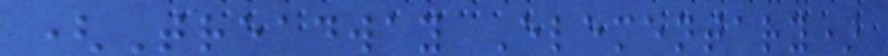(Treadway Elementary)
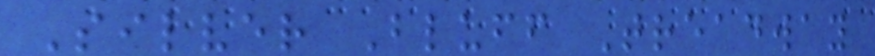Silver Bluff Treadway
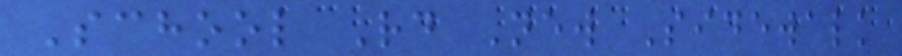School Rd New Sidewalk
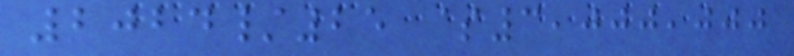2024/25 $3,000,000
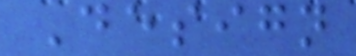Design
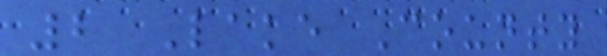2 Lake County
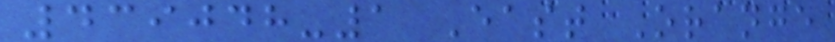439048-1 East Orange
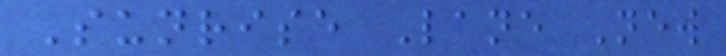Sunrise Lane New
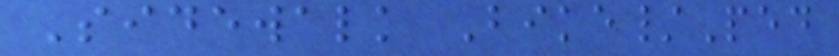Sidewalk Bike/Ped
